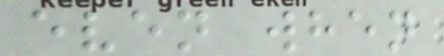even when
